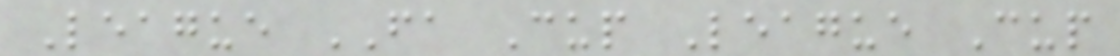League FA Cup League Cup
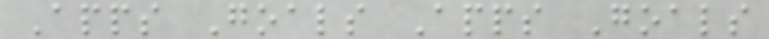Apps Goals Apps Goals
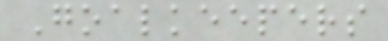Goalkeepers
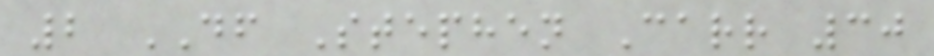2 DF Stephen Carr 30
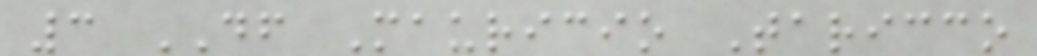3 DF Mauricio Taricco
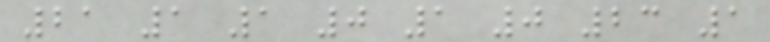21 1 1 0 1 0 23 1
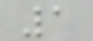1
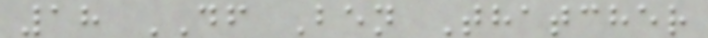18 DF Ben Thatcher
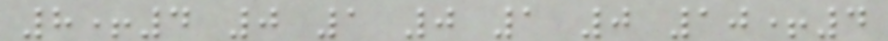8+4 0 1 0 1 0 10+4
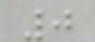0
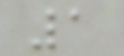1
